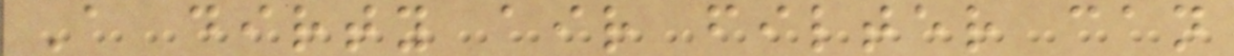A dirty air filter can
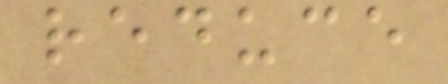reduce
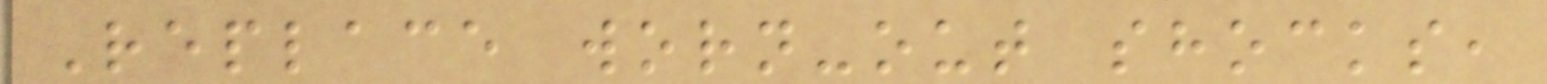Replace worn-out shocks,
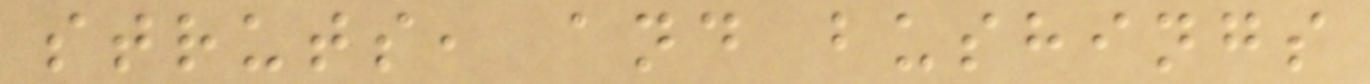struts, and bushings
